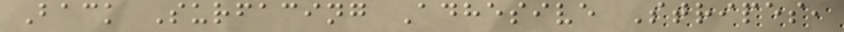Back Surfacing Adhesive Stripes,
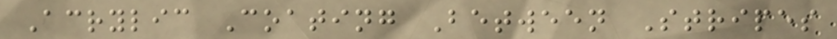Acrylic Coating Between Stripes
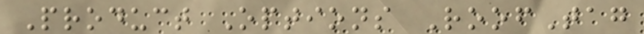Product Options RoofTag
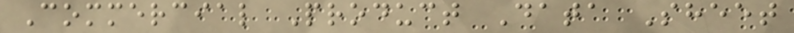Commercial Product Data Sheet
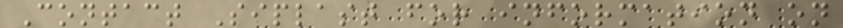Contact Siplast for information on
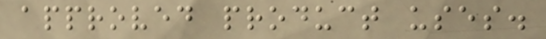approved product uses.
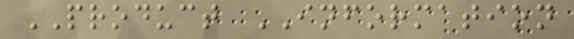PRODUCT INFORMATION
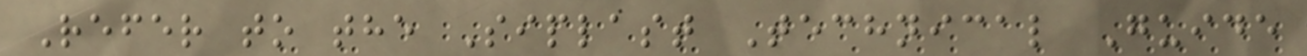Refer to the Siplast Technical Guide
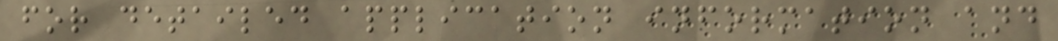for detailed application information and
